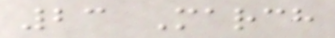23 March
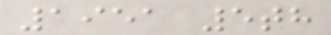1951 5th
